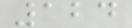124
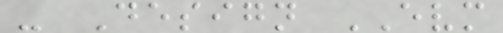- Design EVM
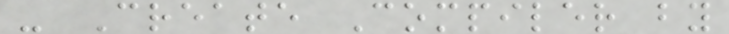- Create Compiler by
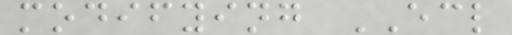modifying ECL
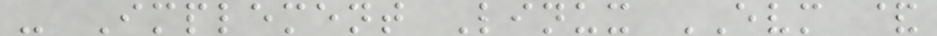- Implement Linux EVM &
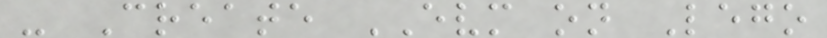- Create EVM on Lego
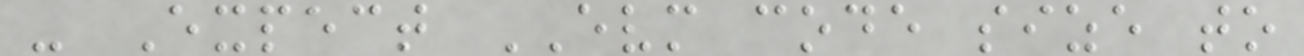- Expect EVM code size to
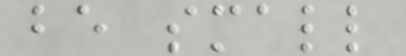be small
